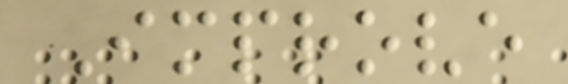Improve
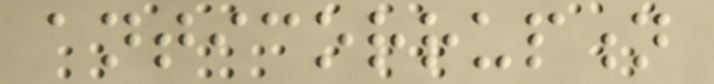anticorruption
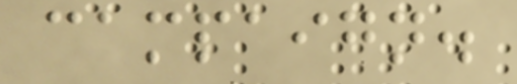campaign.
